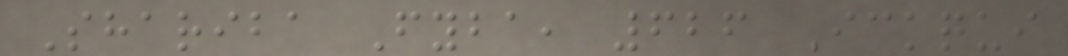Shariba Fyba, 626 Ickqui
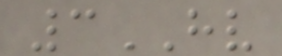3HV
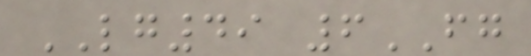LG49 6FG
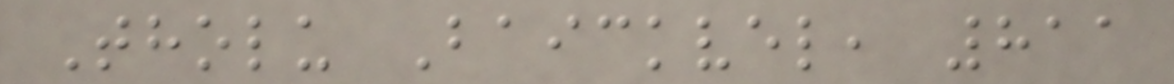Tholu Baickvel, 811
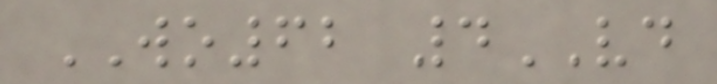WO62 4VD
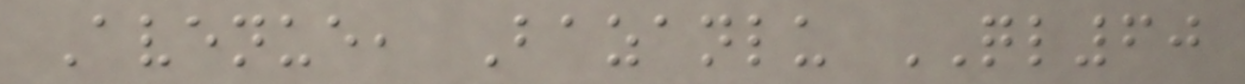Avenue, Bazanlu QL60
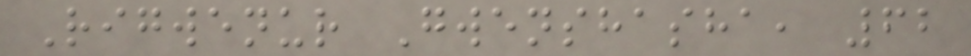Rigwenur Gwenshasha, 62
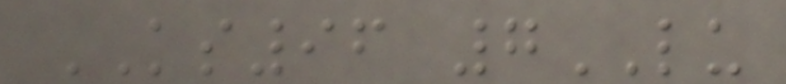KS96 7LU
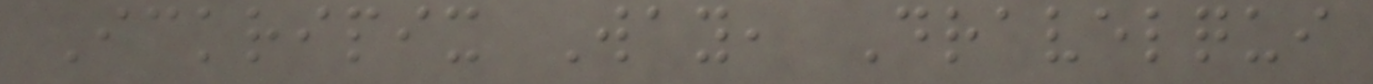Ickripix Way, Dravelqui
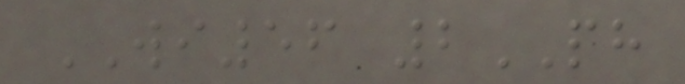WI56 2PH
